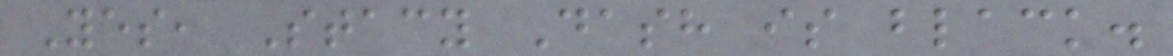Yes, Stacy Dash is black.
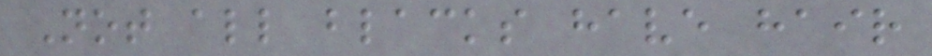Not all blacks have hair
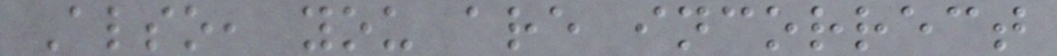Also, you are incorrect
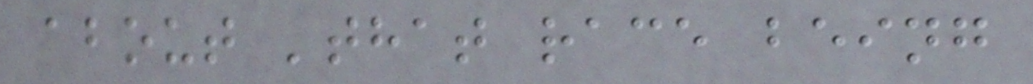about 'that race being
